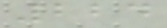224
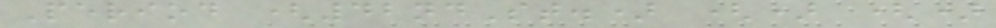Period (42ndSt.) () ()
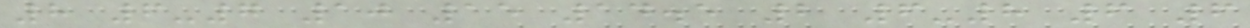8 6-7 10 15 14.5 2 6-8 6 6
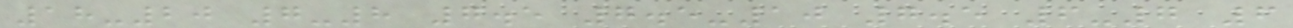18-20 7-8 7.5 7.5-10 7.5 6-7 6
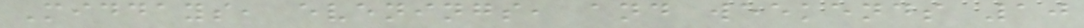Middays, evenings, and weekends 10
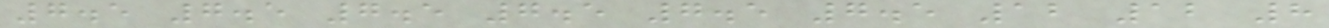7.5 7.5 7.5 7.5 7.5 7.5 12 12 8
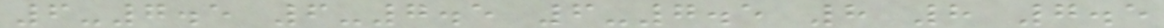6-7.5 6-7.5 6-7.5 8 8 7.5
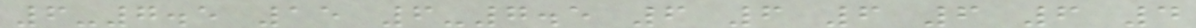6-7.5 15 6-7.5 6 6 6 6 6 4
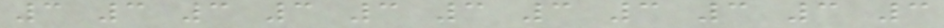3 3 3 3 3 3 3 3 3 3 3
